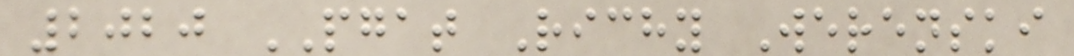2020 PGAT Richy Werenski
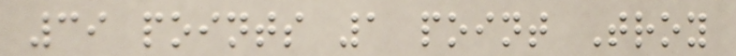39 points 1 point Troy
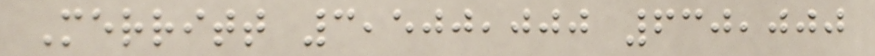Merritt 3,500,000 630,000
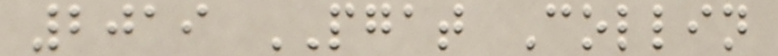2019 PGAT Collin
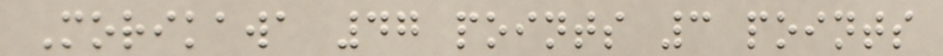Morikawa 47 points 3 points
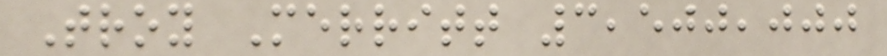Troy Merritt 3,500,000
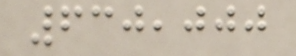630,000
